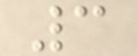3
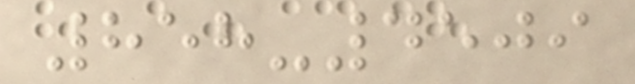858-4509
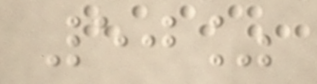50%
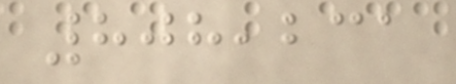808,231
